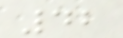42
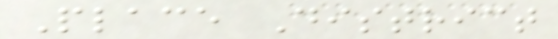Place District
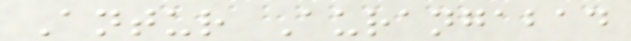Antur Aurangabad
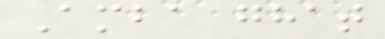Amba ghat
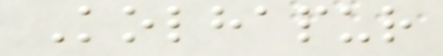Kolhapur
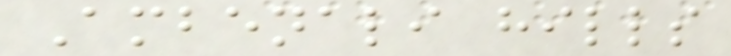Ambenali hills
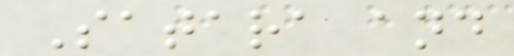Satara and
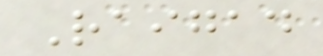Raigad
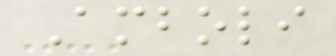Amboli
